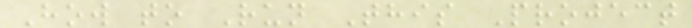How to Run This Project
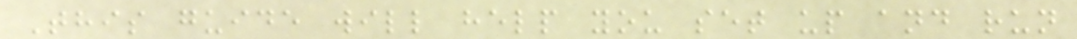This guide will help you set up and run
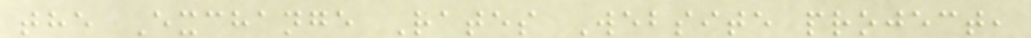the Exchange Rates Website project,
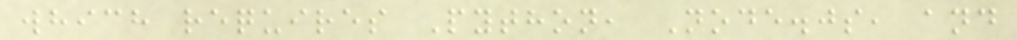which requires Python, Node.js, and
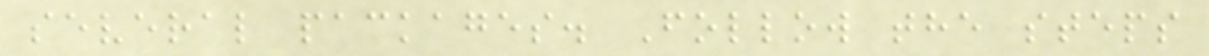several packages. Follow the steps
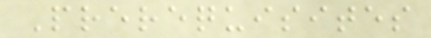Prerequisites
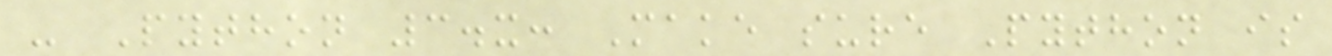- Python 3.x: Make sure Python is
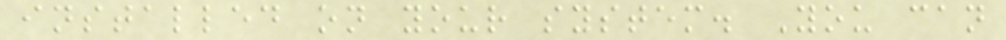installed on your system. You can
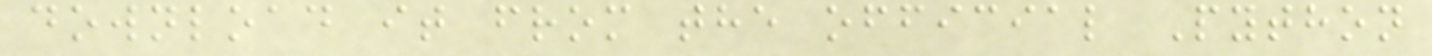download it from the official Python
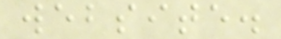website.
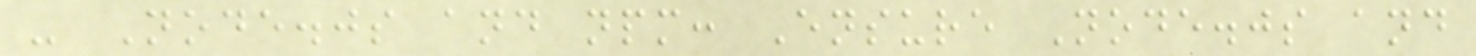- Node.js and npm: Ensure Node.js and
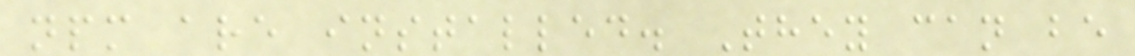npm are installed. They can be
